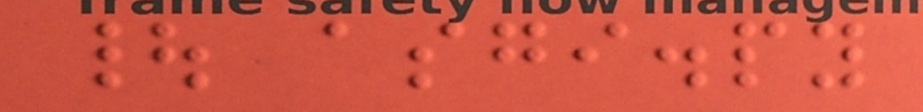| asgi.py
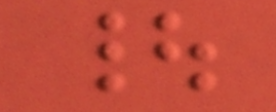|
